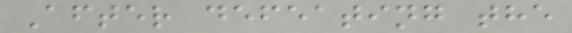After defeating the
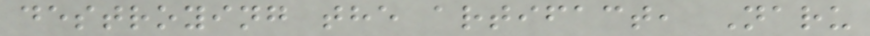destroying the artifact, Naru
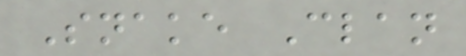Snake Clan
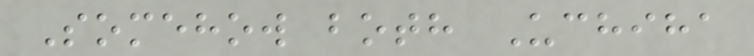Somehow both Uchiha
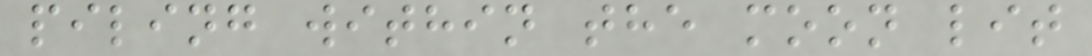piling within the moon lit
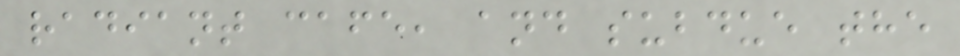radiant cafe, and subdue the
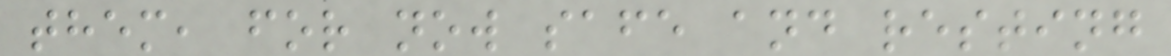them, for now safe and resting
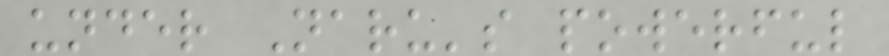under Naru's powerful
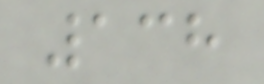138
